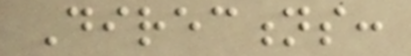Directions:
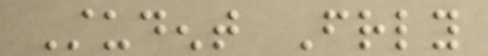Student Friendly
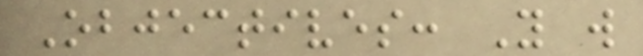Objectives: You will
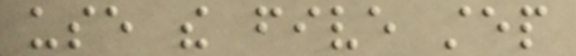use the five step
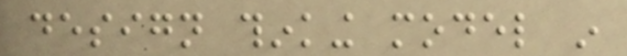design thinking model in
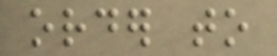order to
